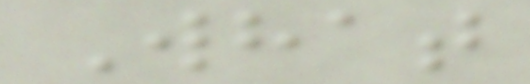What
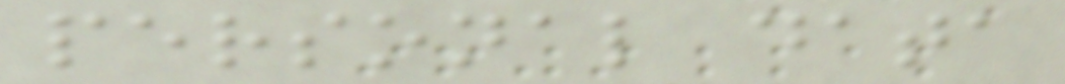personal data
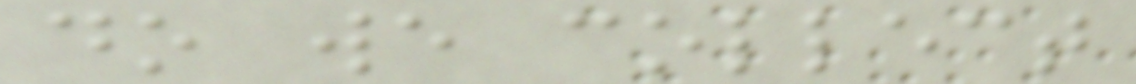do we collect
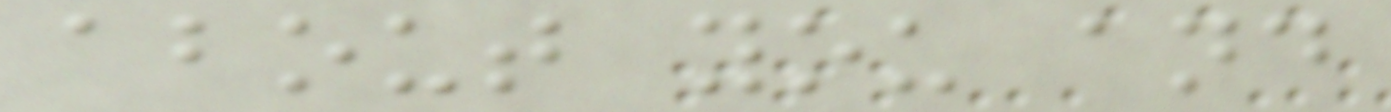about you and
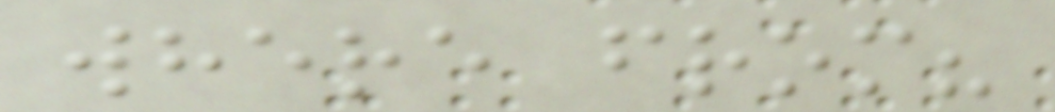where from?
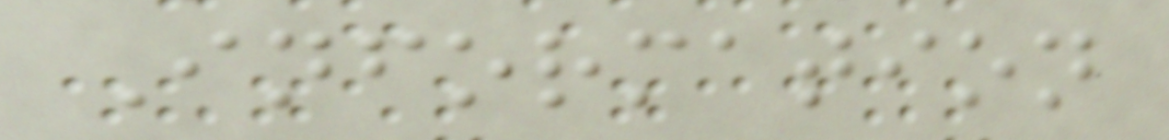Information
